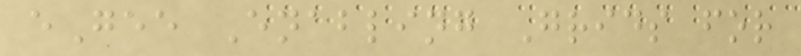eGee Enabling Grids for
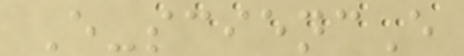E-sciencE
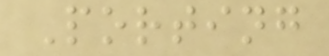Porting
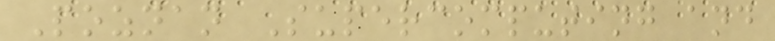Poznan Supercomputing and
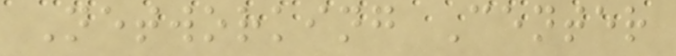Networking Center
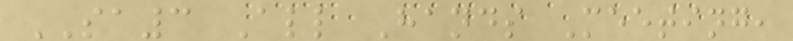SA3 All Hands Meeting,
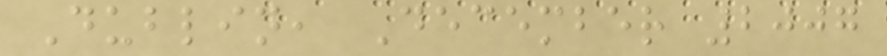Dublin, December 2007
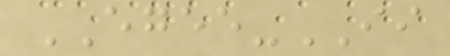EGEE-II
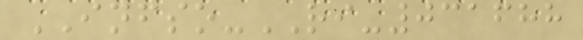INFSO-RI-031688
